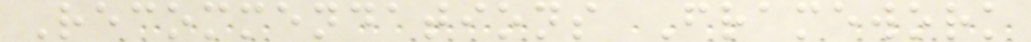Recommendations Framework
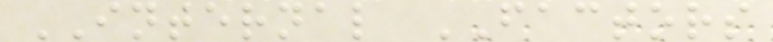INTERNAL FACTORS
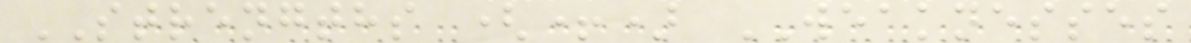STRENGTHS (+) WEAKNESSES
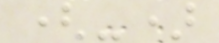(-)
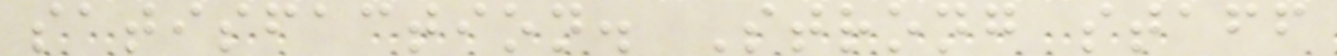satisfaction. Strong staff
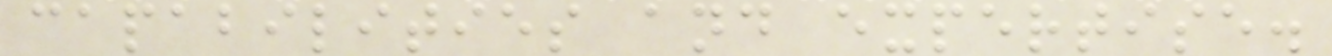capabilities and expertise.
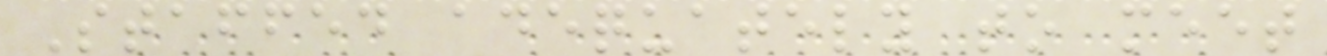Staffed adequately to meet
